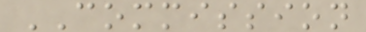COMMISSION
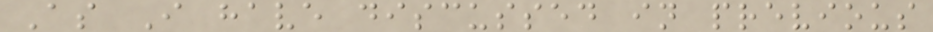As I have discussed in previous
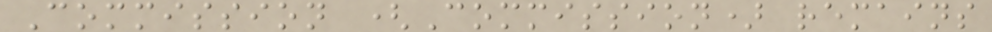Commission (Commission) remains
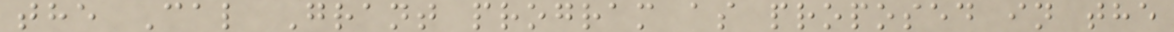the Cal Grant program as proposed in the
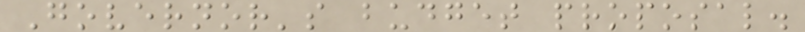Governor's budget proposal.
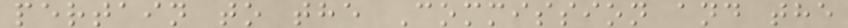pertain to the Commission and the
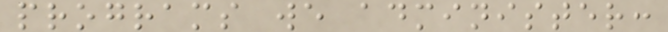programs we administer:
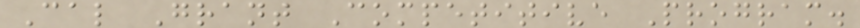Cal Grant Competitive Program.
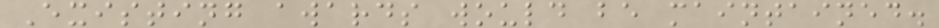Existing awards would be maintained.
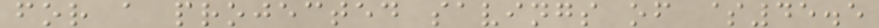for a projected savings of $45.5
